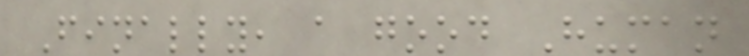Finally, a good Human
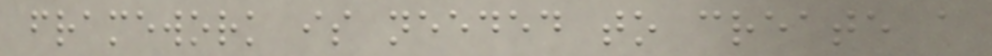framework is needed to create a
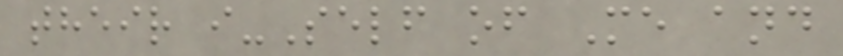their i-Self of Me and
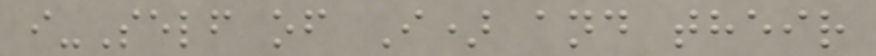i-Self of I) and their
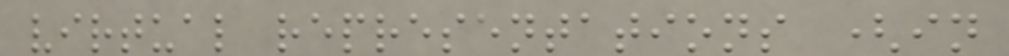virtual representations (in
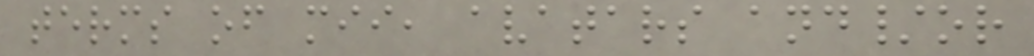terms of mii, avatars and/or
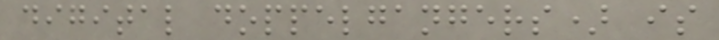digital doppelgangers) is
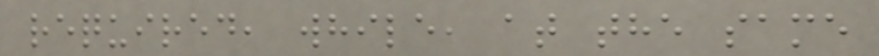required, while, at the same
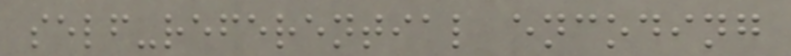self-referential encoding
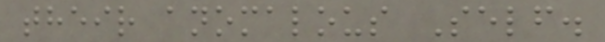their anomalous Self.
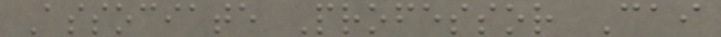Associate Professor Cai
